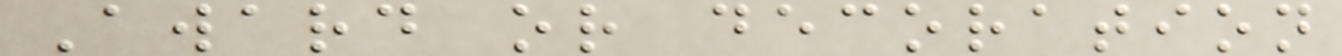Award or decoration
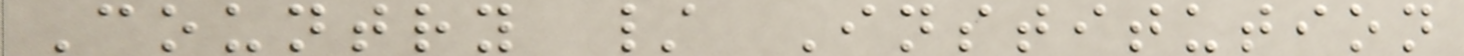Country / Institution
